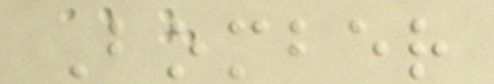Bomber
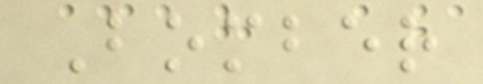Bomber
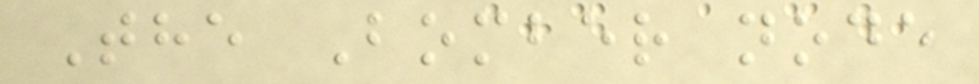The Bomber node
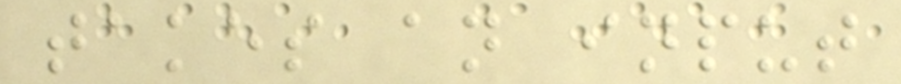takes an input
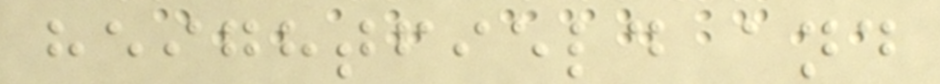heightfield and
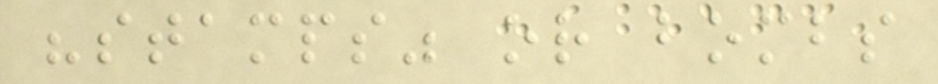"stamps" or bombs
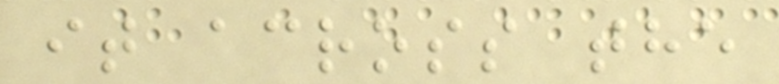it across the
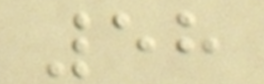58
